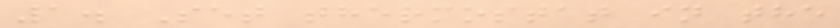1. Set thermostat in the
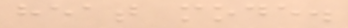heat mode.
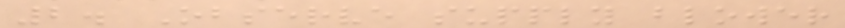2. Observe supply blower
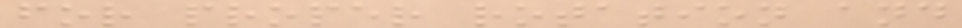for proper rotation and
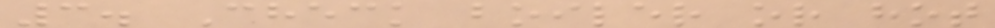3. Check boiler or hot
